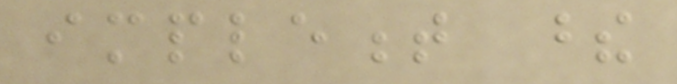implement these
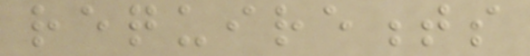requirements
